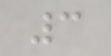3
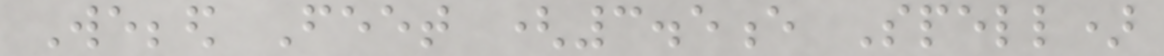Webbed Feet (3.5e Spell)
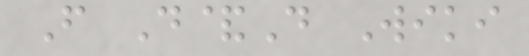From D&D Wiki
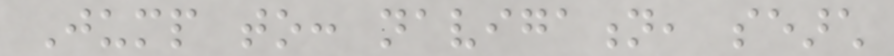Jump to: navigation, search
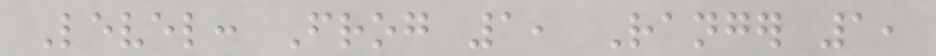Level: Frog 1, Ranger 1,
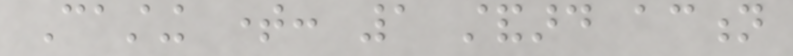Casting time: 1 standard action
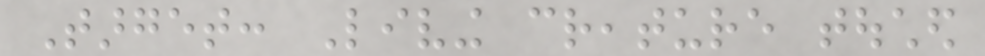Target: Living creature touched
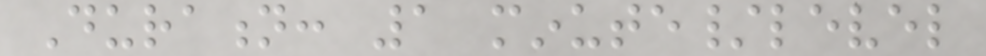Duration: 1 minute/level
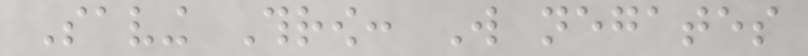Saving Throw: Will negates
